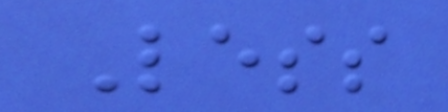Less
